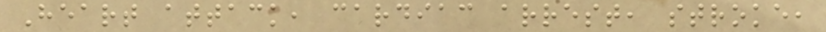Heart attack, cardiac arrest, stroke,
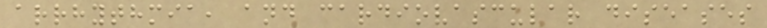arrhythmia, and cardiovascular diseases
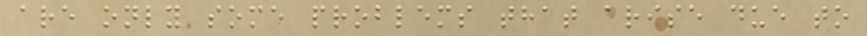are only some problems that arise due to
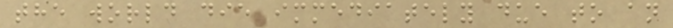the world die immediately due to an
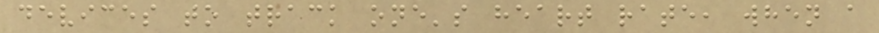devices to track one's heart rate, when a
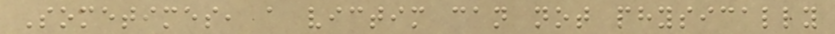Sometimes, a victim can not physically
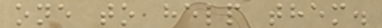one to help them.
